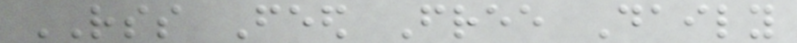RSS Feed Free Daily
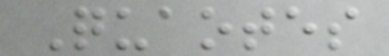Quaotes
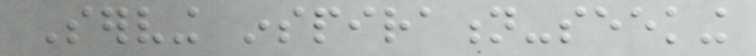Serving inspiration-seeking
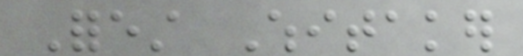Forest Whitaker
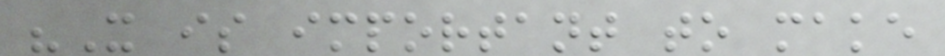"It is important to make
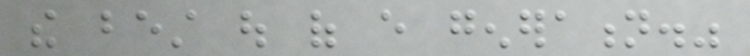the best out of every generation."
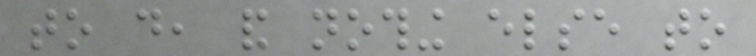to do, and nothing else to
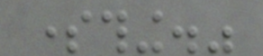something."
